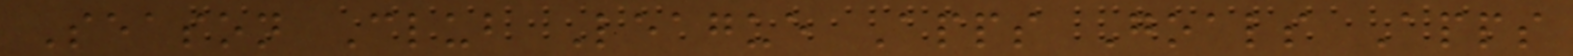Season Club League Apps Goals Apps
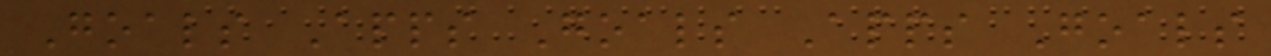Goals Apps Goals Apps Goals
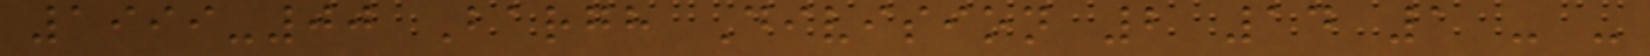1999-00 Bargh Division 2 14 1 - -
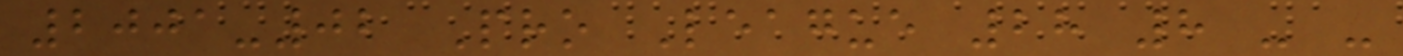2001-02 Pro League 28 8 - -
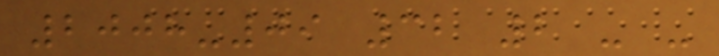2008-09 32 2 - -
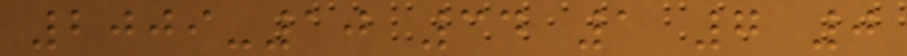2009-10 34 1 7 0
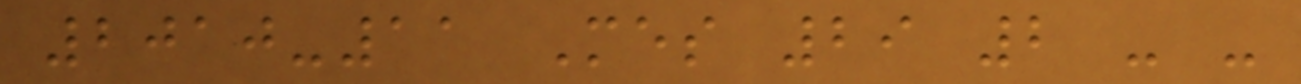2010-11 Mes 29 2 - -
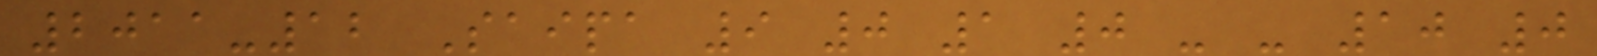2011-12 Saipa 9 0 1 0 - - 10 0
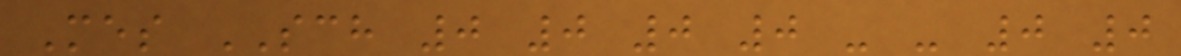Mes SCH 0 0 0 0 - - 0 0
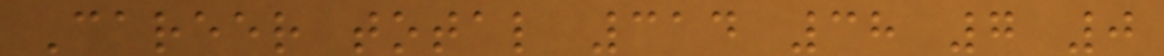Career total 314 38 7 0
